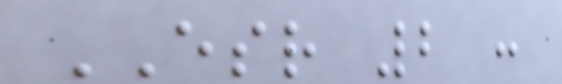ESR 2 :
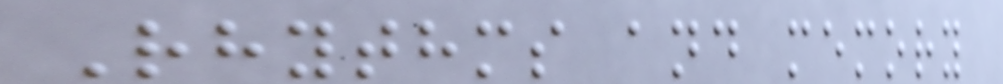Rhythms and memory
